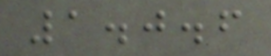1.0.6
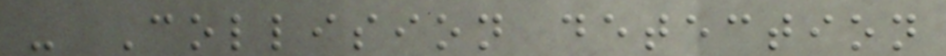- Collision detection
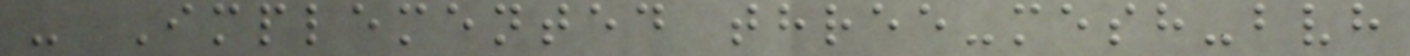- Implemented three-mesh-bvh
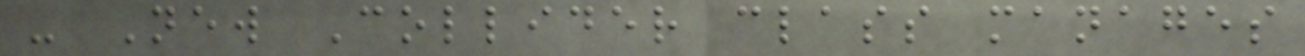- New Collider class manages
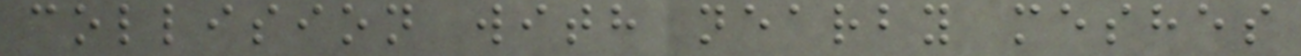collision with nearby meshes
